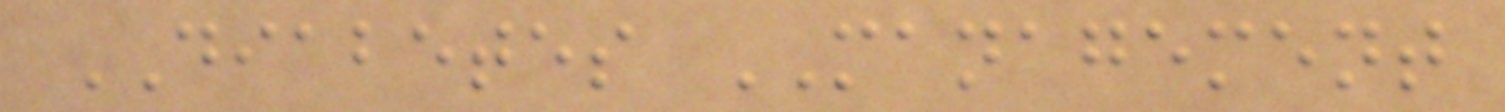DIABETES MANAGEMENT
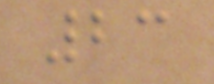23
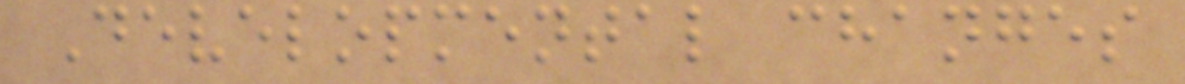Developmental changes
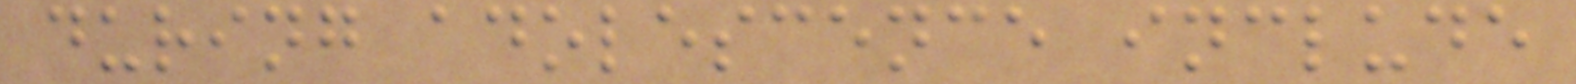during adolescence include
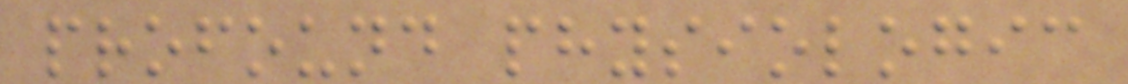profound physiologic
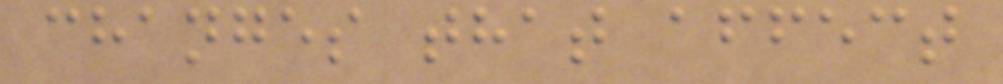changes that affect
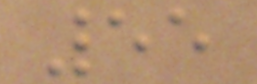55
